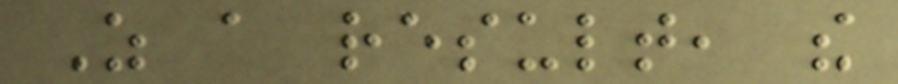As a result, the
